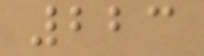223
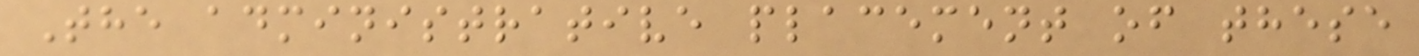The administrative placement of these
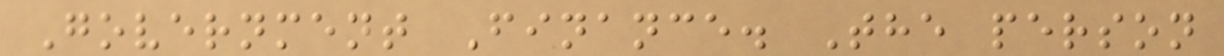Government Finance. The person
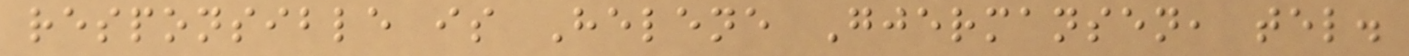responsible is Helene Gjermansen, tel.
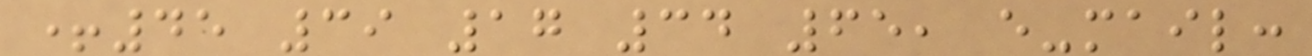+45 39 17 34 65, e-mail:
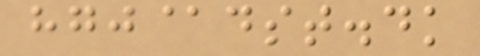hgj@dst.dk
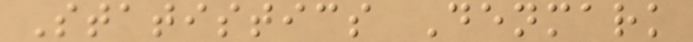Statistics Denmark
